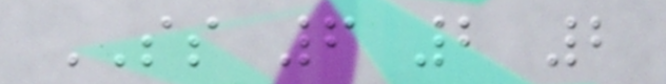SS 6 2 2
